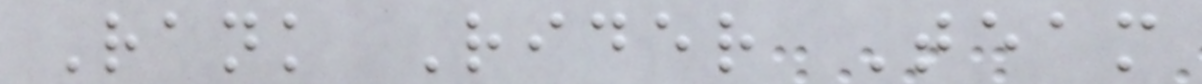Rank Rider Team
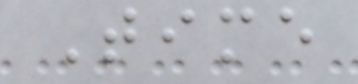Time
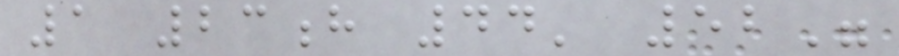1 23h 44' 52"
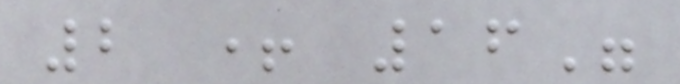2 + 16"
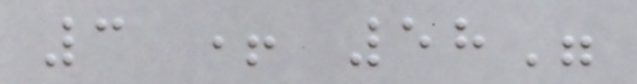3 + 58"
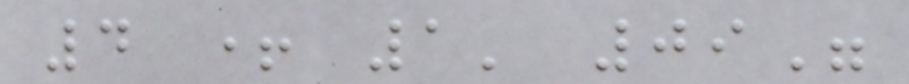4 + 1' 09"
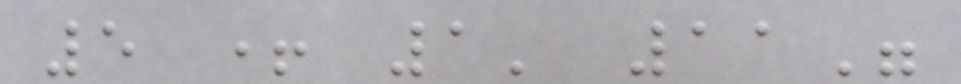5 + 1' 11"
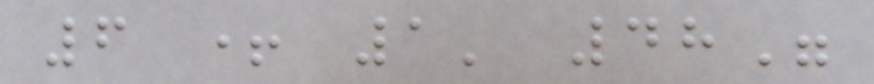6 + 1' 48"
